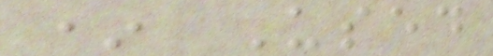* Used
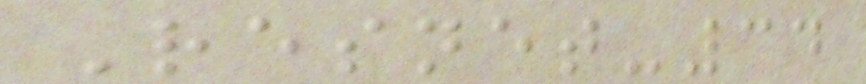Resnet-34
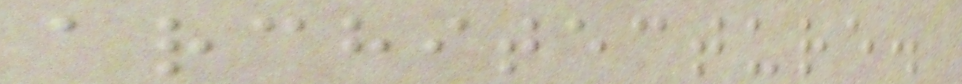architecture.
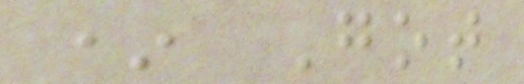* Got
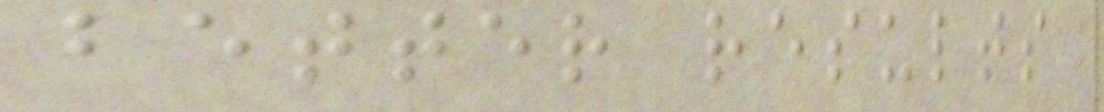better results
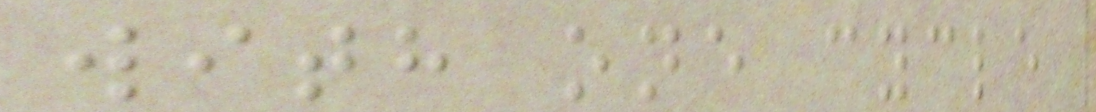with one cycle
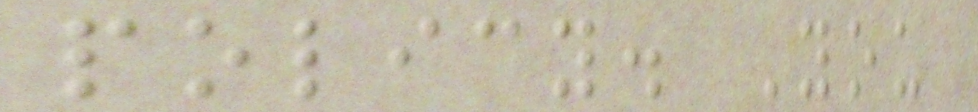policy. You
